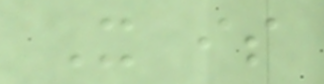It is
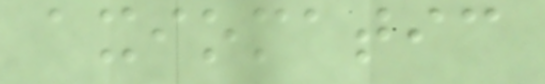axiomatic
